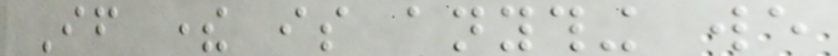If there is anything we
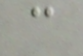can
